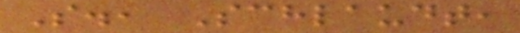S., Schlaudt,
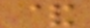&
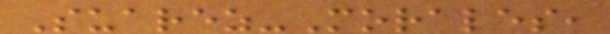Suarez-Morales,
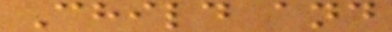Child and
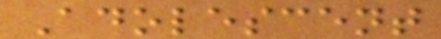Adolescent
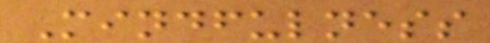Mindfulness
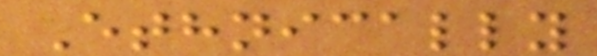Ethnically
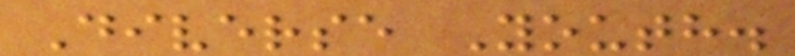Diverse Youth.
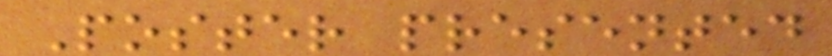Poster presented
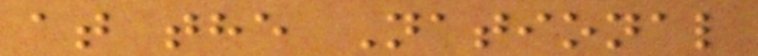at the National
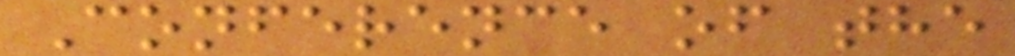Conference of the
